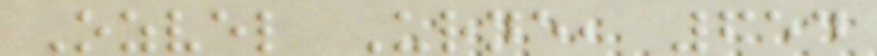Ozvel Urne, 654
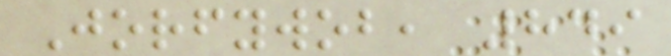Jorfywob, 849
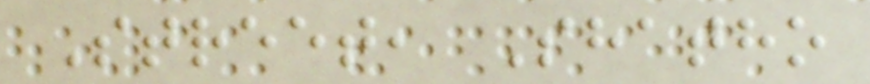Street, Shatho
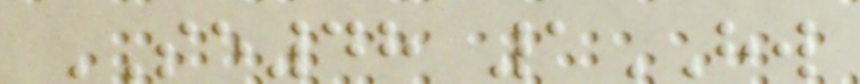SE48 1HW
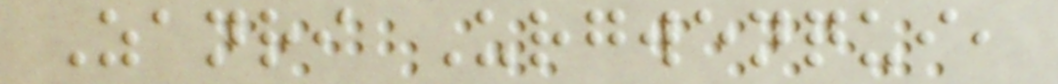Zanri Urgwenqui,
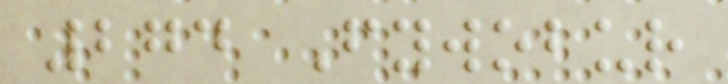274 Fywobur
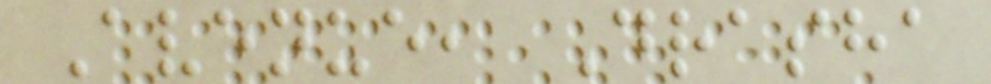Avenue, Drasha
